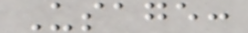Usage:
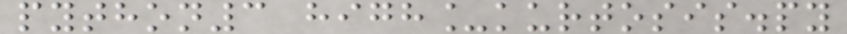python3 high_kurtosis.py
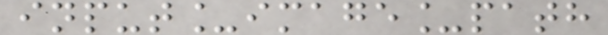input_image_path
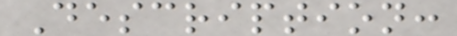Description:
